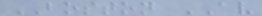BOSTON AV
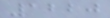1220
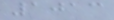1013
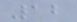12
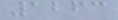1263
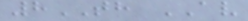8TH AV
